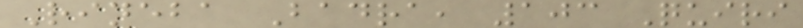Rineba Badra, 103 Quiri
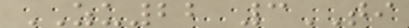ZU22 3TI
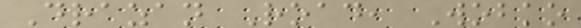Drazan Road, Wobko
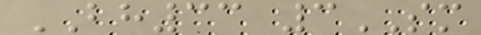BH33 3SM
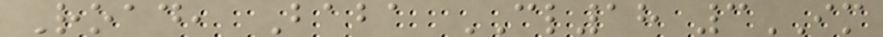Road, Baba CL18 3IM
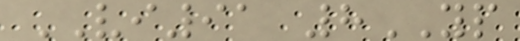VI91 8YP
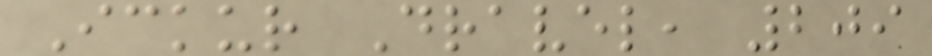Ickur Dravel, 209
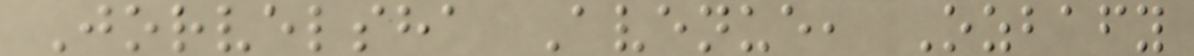Jorvelsha Avenue, Ozbafy
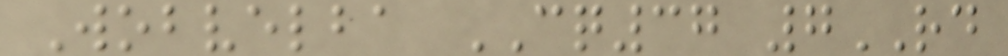Wobvelba CQ37 7RD
